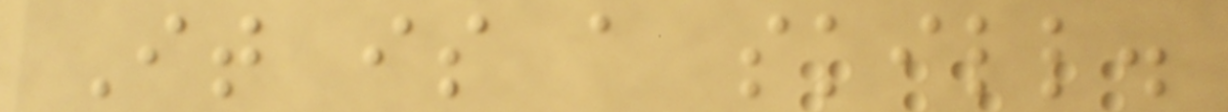It is a skill.
